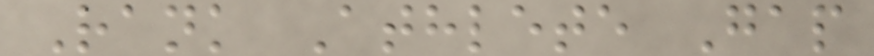Rank Athlete Gap
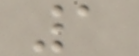1
